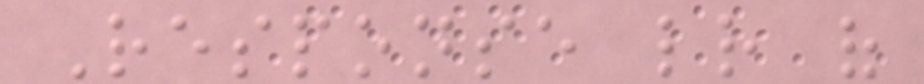Response letter of
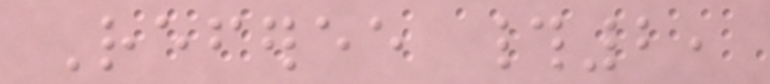Referee #2,
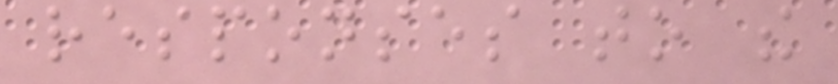responses to the
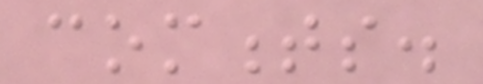comments.
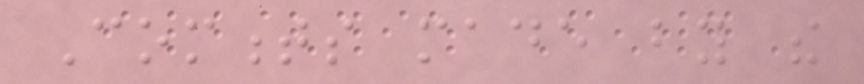Comments made by the
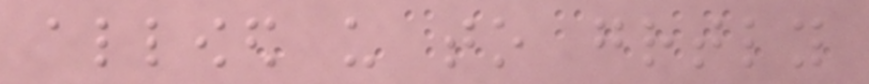allowed us to greatly
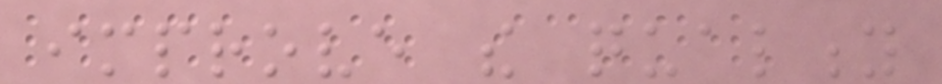improve the quality
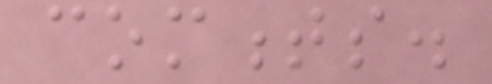comments.
